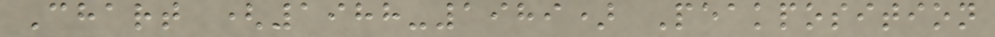Chart (1988-1989) Peakposition
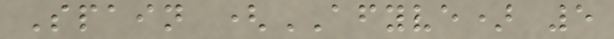Spain (AFYVE) 5
